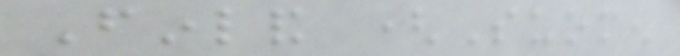Finland (Suomen
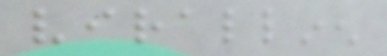virallinen
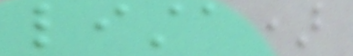lista)
